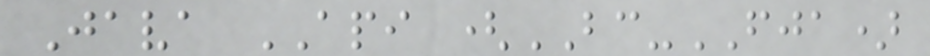Java API (BC-FJA)
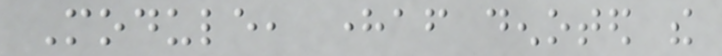Module, hereafter denoted the
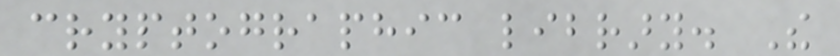cryptographic library. The
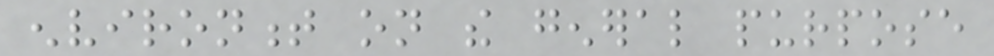environment on the general purpose
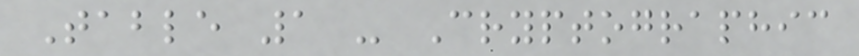Table 1 - Cryptographic
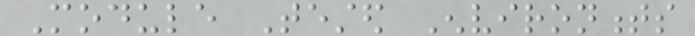Module Tested Environments
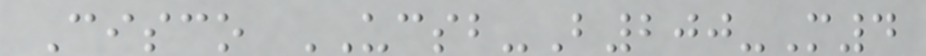Cisco UCSB-B200-M4
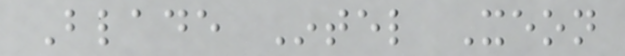Blade Intel Xeon
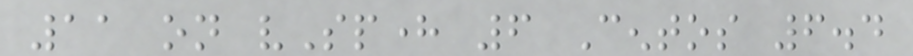11 on vSphere 6 Centos 6.4
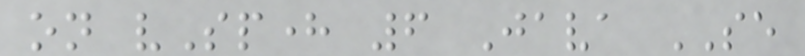on vSphere 6 Java SE
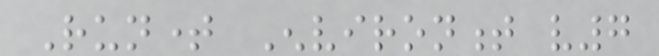Runtime Environment v7
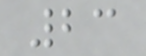23
